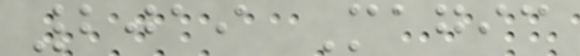2019 Magic
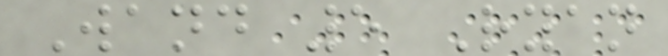Wand 5 Ryan
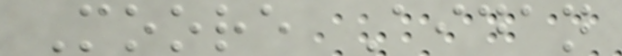Moore Aidan
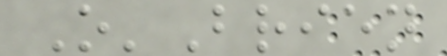O'Brien
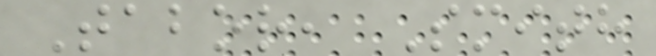Tabor, Smith
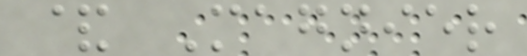& Magnier
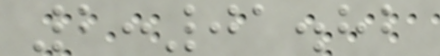2:01.82
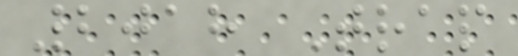2018 Trap
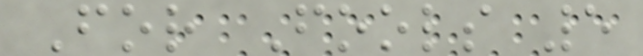For Fools 5
